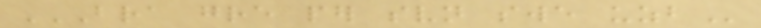BRA GRE PER SVN SWE UZB
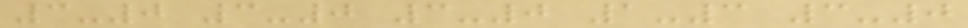3-0 3-0 3-0 1-3 3-0
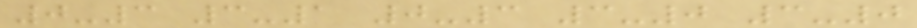0-3 3-1 0-3 3-0 3-0
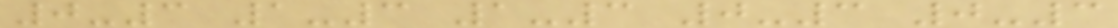0-3 1-3 1-3 0-3 0-3
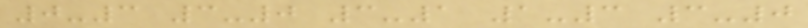0-3 3-0 3-1 1-3 3-0
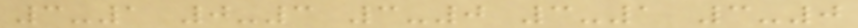3-1 0-3 3-0 3-1 3-0
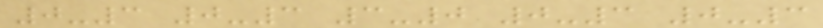0-3 0-3 3-0 0-3 0-3
